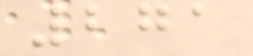271
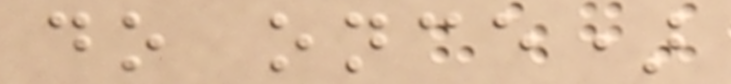do once)
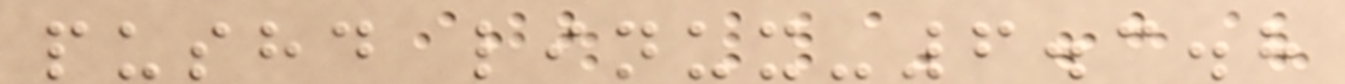pushd linux-6.3.8
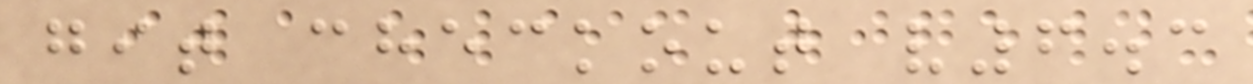git checkout v6.3
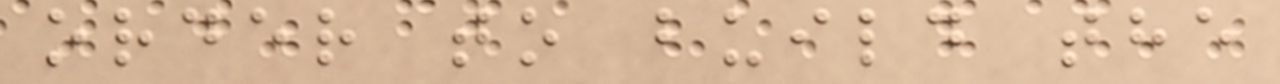order to build the
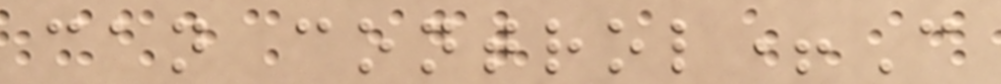can control+C
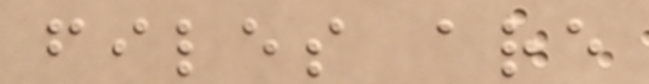files are
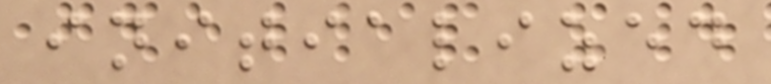initialized
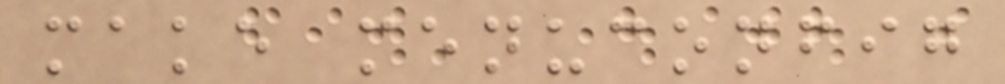make menuconfig
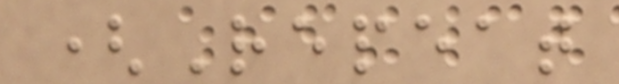(Repeat
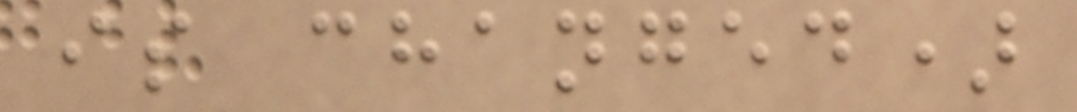is changed)
